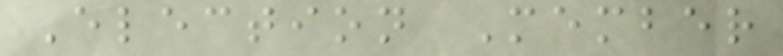Election Member
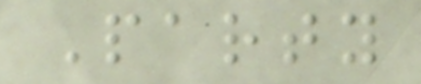Party
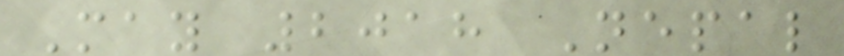May 2018 Nepal
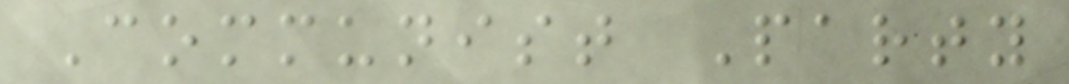Communist Party
